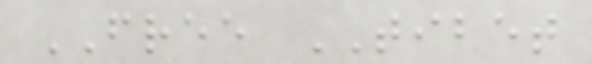FREE TIBET
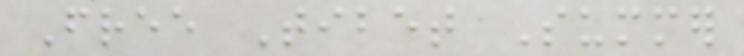Free Tibet Summer
